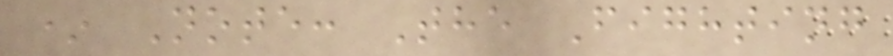* Note: The Fighting
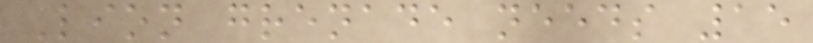Lion grenade needs 15
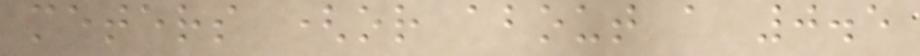meters (or about a 0.5
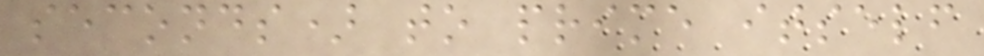seconds) to prime itself
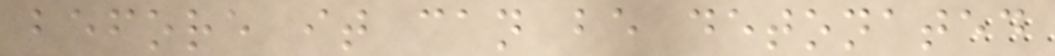before it can be detonated
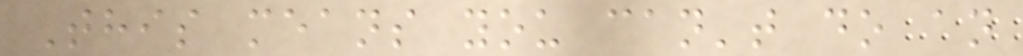This means you can't do an
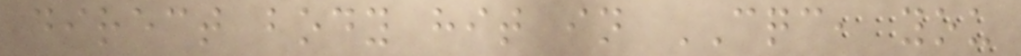direct body hit in CQC, you
